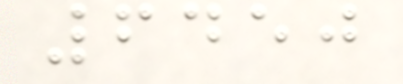6450
